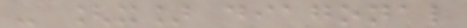- [x] diagonal
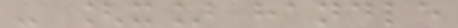- [x] handle
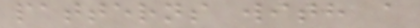patterns with a
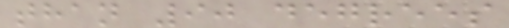than 90 degrees
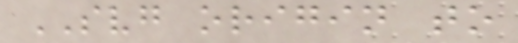SVG origin to
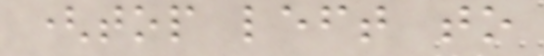(top left to
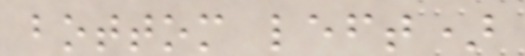bottom left)
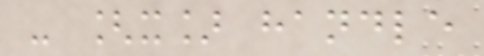- [x] handle
